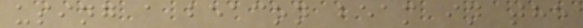using a beacon beam in the
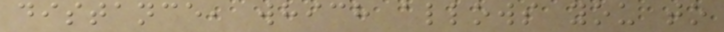distance, which allows you to
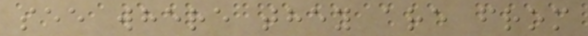see where they are from
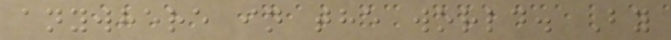anywhere in the world. By
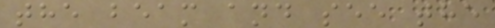the beam and see the
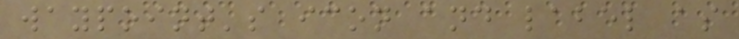waypoint's icon and label as
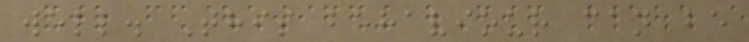well. This behaviour can be
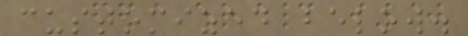customized below.
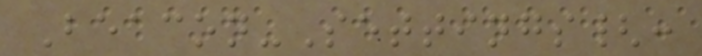Beacon-Settings{:
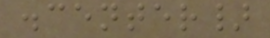.center}
